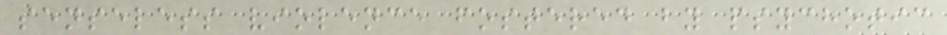senseless violence fostered by psychotic
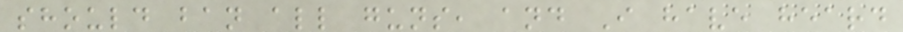should ban all guns, and I have heard
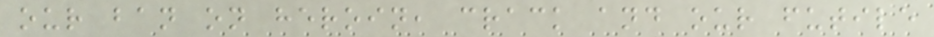our ban on heroin, crack and our futile
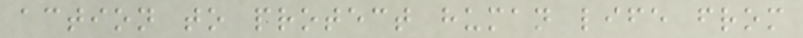action to protect human life from
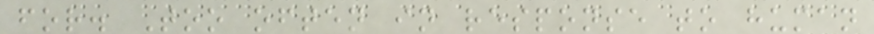for. Too often in response to human
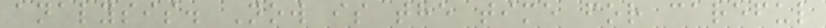analysis. Now is the time for careful
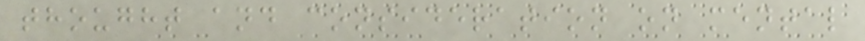thought and consideration on mental
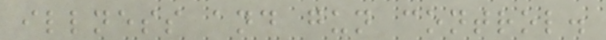illness and gun control.
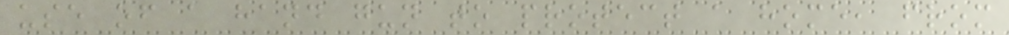use of a hand gun to protect a home, from
